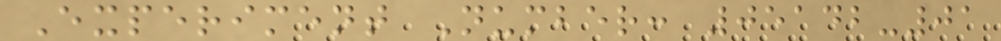Experiment Number: 05142-01
